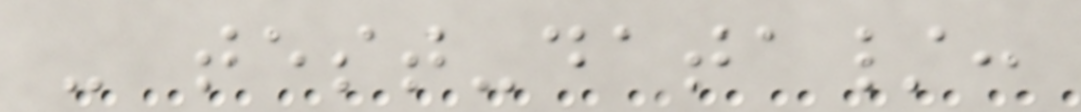- test-data/:
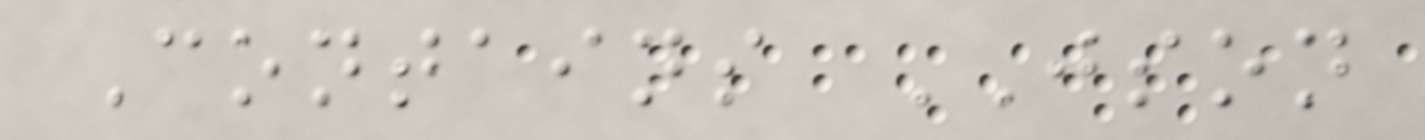Contains JSON
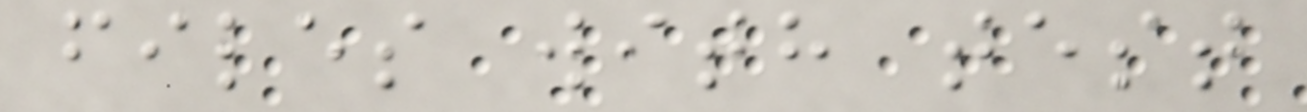files with test
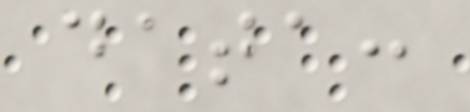data:
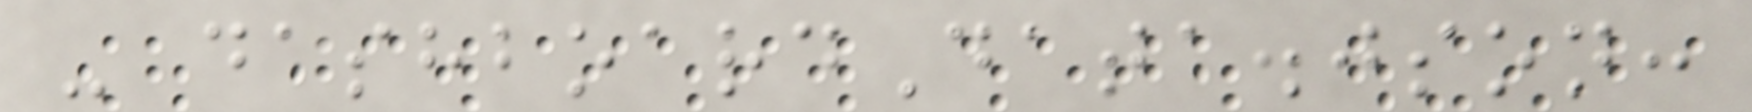- dashboardData.json:
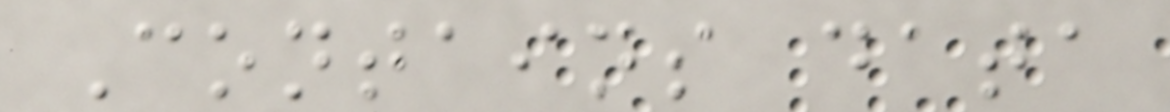Contains data
